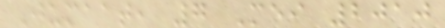Jumaat, 7 Mei 2010
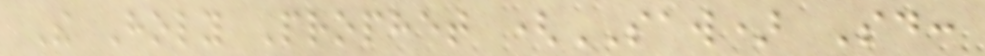The Holy Prophet (SAW) Said:
